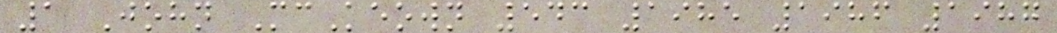1 John McKeown 543 1985 1986 1987
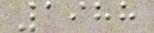1988
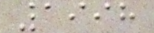1998
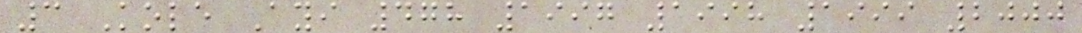3 Kole Ayi 478 1997 1998 1999 2000
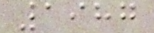1987
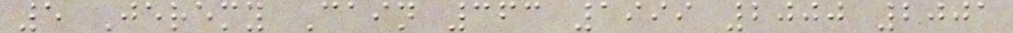5 Jeremy Cain 363 1999 2000 2001
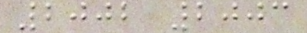2002 2003
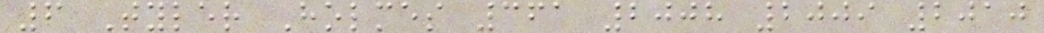6 Tyler Holmes 361 2008 2009 2010
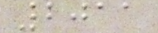2011
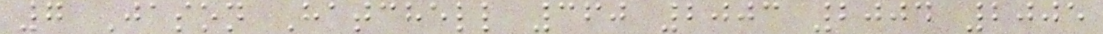7 Jason Hatchell 360 2003 2004 2005
